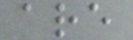are
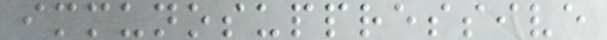immunosuppressive
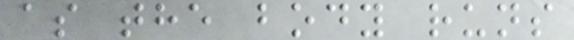as the body runs
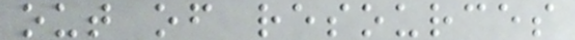out of resources
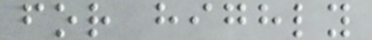for highly
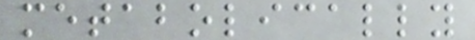metabolically
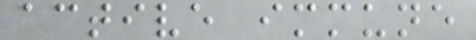active immune
